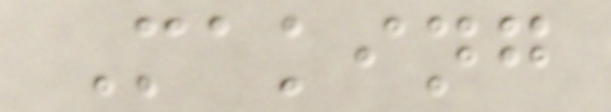Making
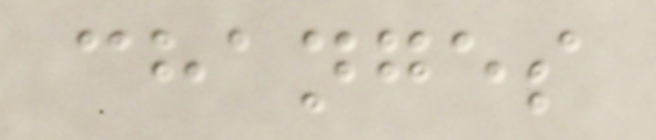changes
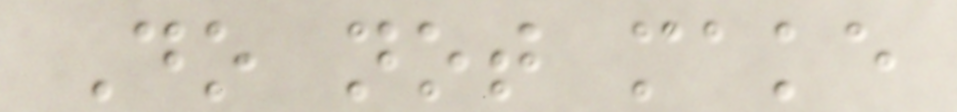Do not make
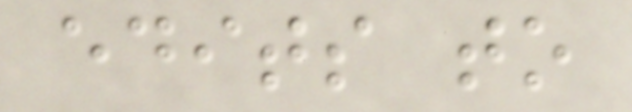edits to
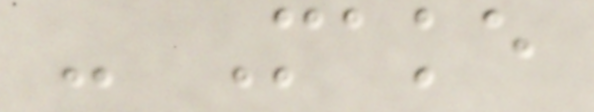- Make
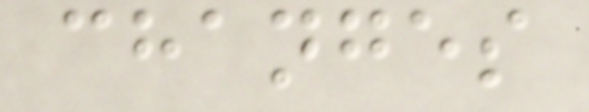changes
